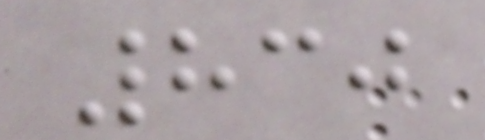830
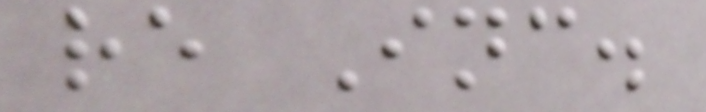re Inc.
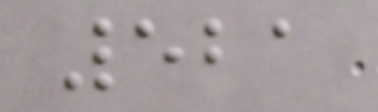521
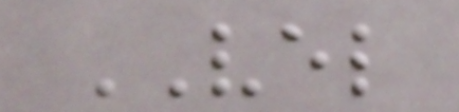VEL
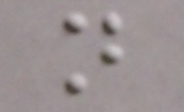n
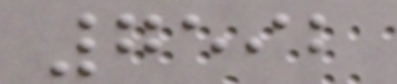7592
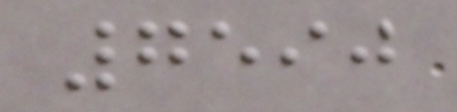7590
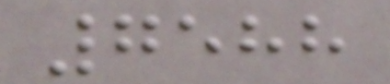7588
